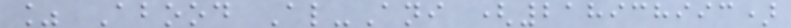% Abood Al-Ani (218938993)
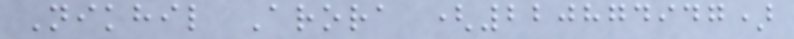Nikhil Arora (220874947)
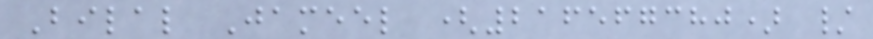Bilal Jameel (216567380) /
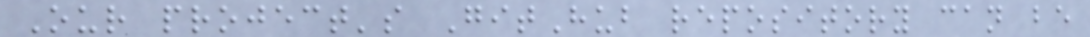Our project's GitHub repository can be
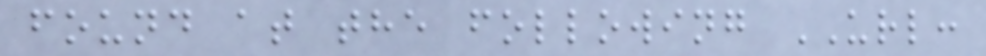found at the following URL:
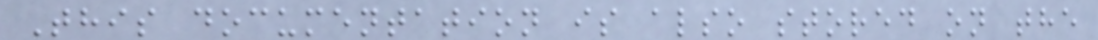This documentation is also stored on the
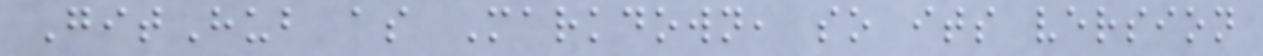GitHub as Markdown, so its version
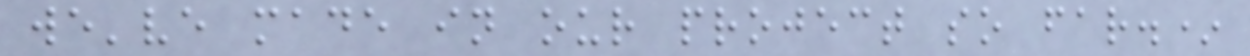we've made in our project so far.*
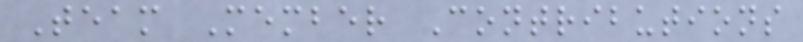Team Member Contributions
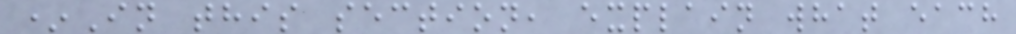*In this section, explain what each
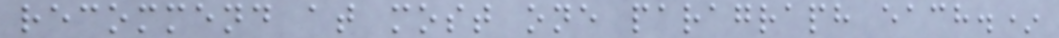recommend at most one paragraph each.*
